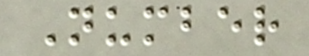Number
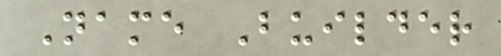Name Builder
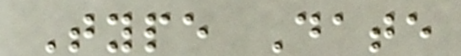Type Date
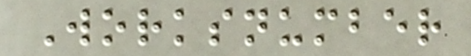Worksnumber
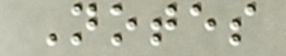Notes
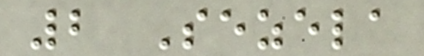2 Sezela
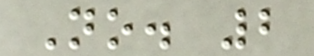No. 2
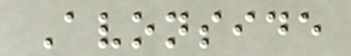Avonside
